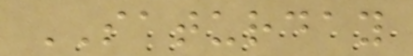SATURDAY
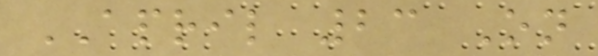APRIL 23 On
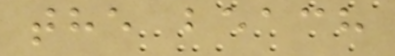the beach
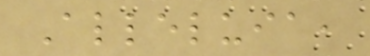Alleluia,
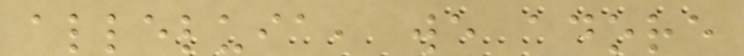alleluia, we adore
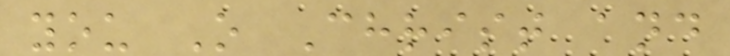you O Christ and
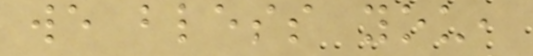we bless you,
